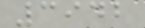3942
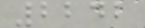2242
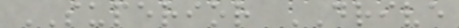SUPERIOR DRIVE
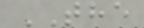THE
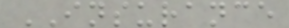INSURANCE
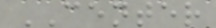CENTER
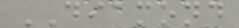DIAMOND
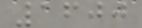1600
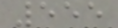555
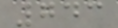743
